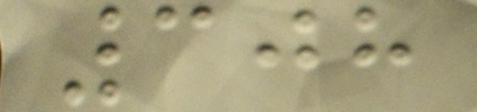308
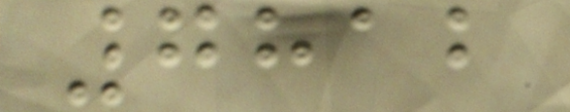7812
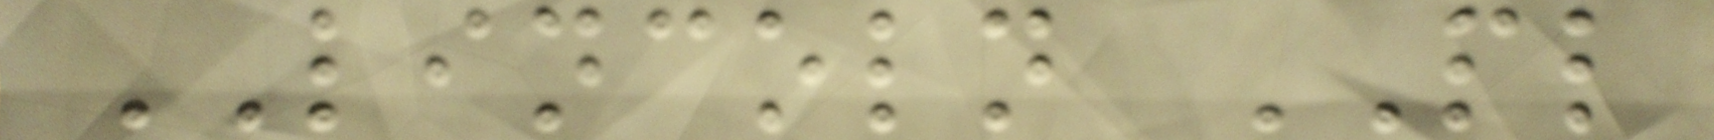LINCOLN PL
